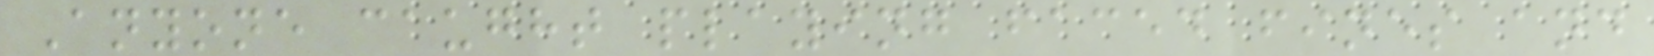Anyone caught playing faced fines and
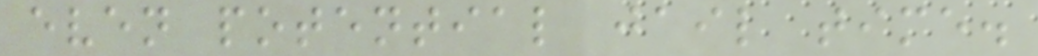even potential jail time.
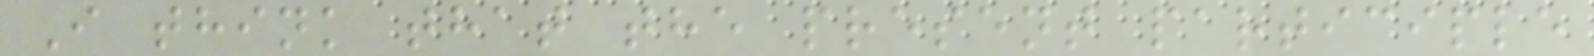I think that the present participle
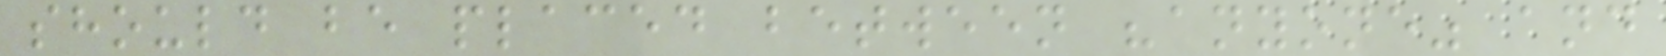should be placed between "anyone" and
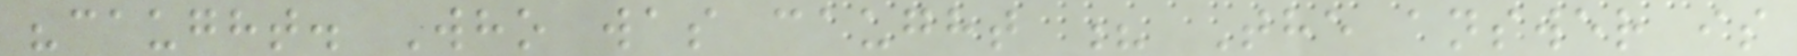"caught. Who was caught ? The answer is
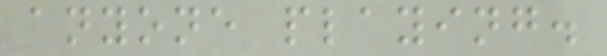anyone playing.
